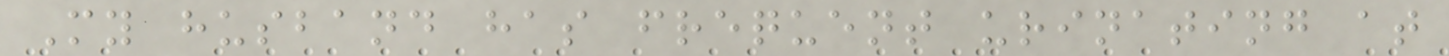My husband has frequent urinating at
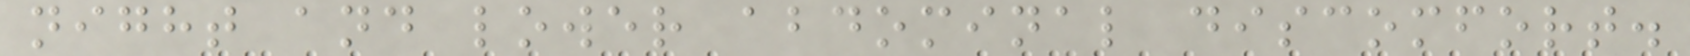night and lower abdominal discomfort.
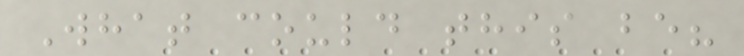What could this be?
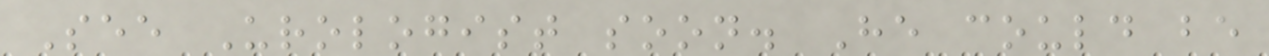See Urologist soon. He could be
